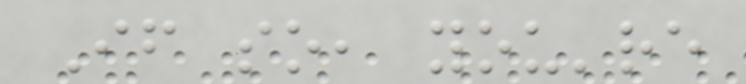If so, you're
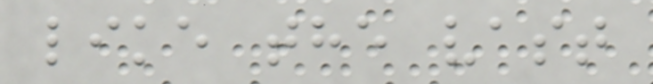like the vast
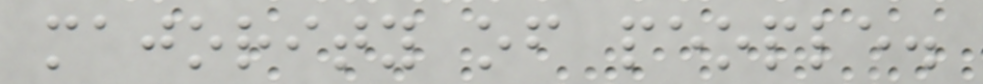majority of people.
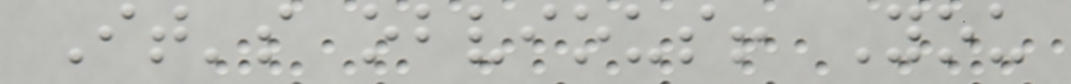It's obvious! You
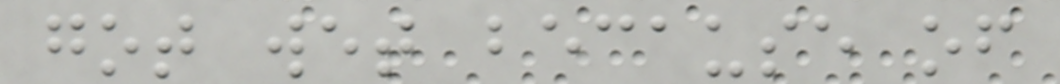got wet because of
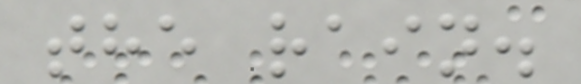the rain.
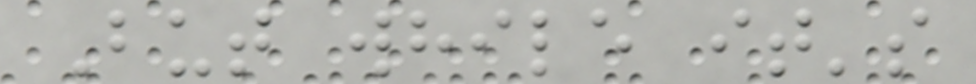But while it's
